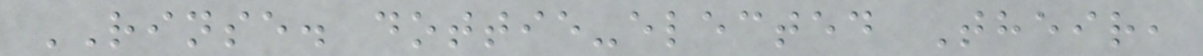RINSE. dottie-elected Their,
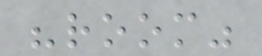"room"
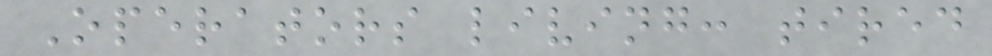Operators living: tired
